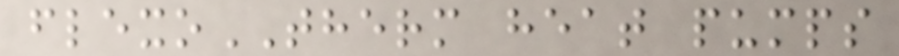flexoTHERM heat pumps
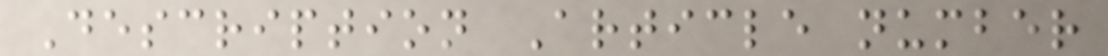Description Article number
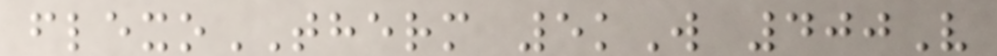flexoTHERM 5kW 400V
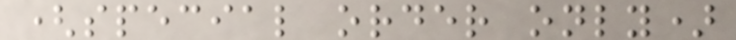(special order only)
